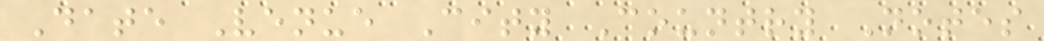Date Venue City Country Notes
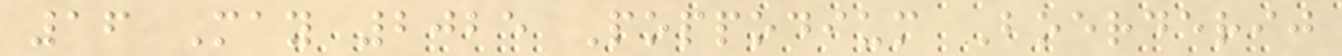16 May 2025 Poppodium Boerderij
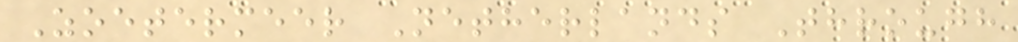Zoetermeer Netherlands Through
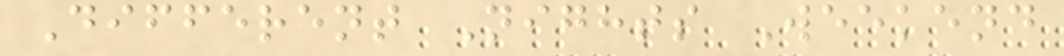Different Nights Weekend
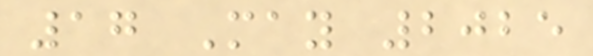17 May 2025
